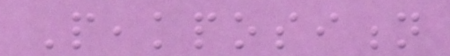Peakposition
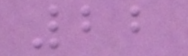22
